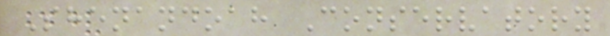Shenandoah Conservatory
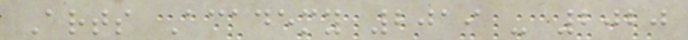Arts Academy 2019 - 2020
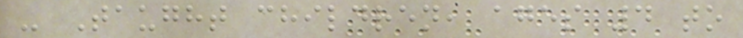- Taught children, ages 4 to
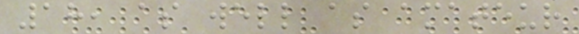18, as well as amateur
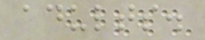adults.
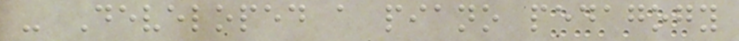- Developed a piano pedagogy
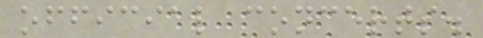official concerts.
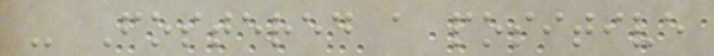- Fostered a positive
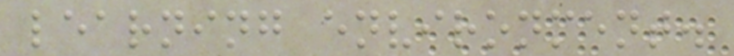learning environment.
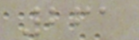261
